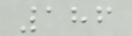186
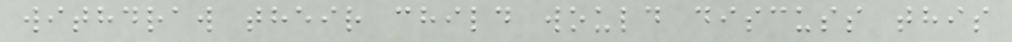withdraw their child would discuss this
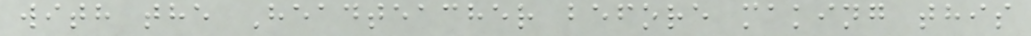with the Headteacher before making this
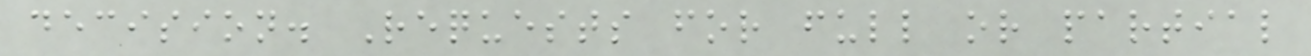decision. Requests for full or partial
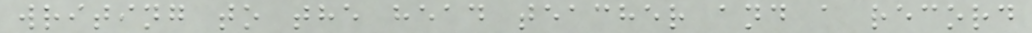writing to the head teacher and a record
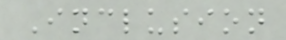Inclusion
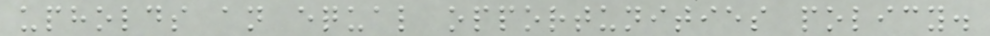upholds an equal opportunities policy.
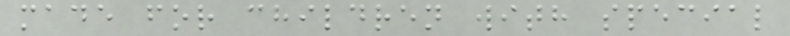made for children with special
